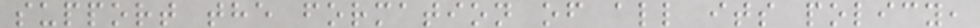support the formation of all its policy,
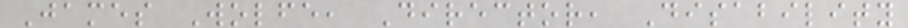James Wolfe, Director, Disability
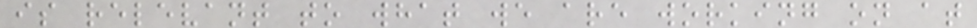is relevant to what we are working on at
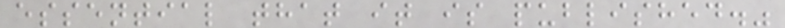essential that it is published."
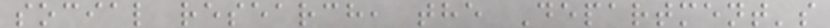social research, the Department's
